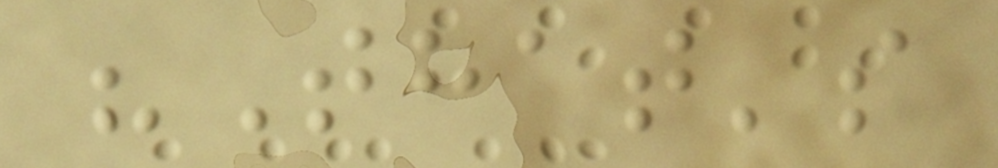"That's
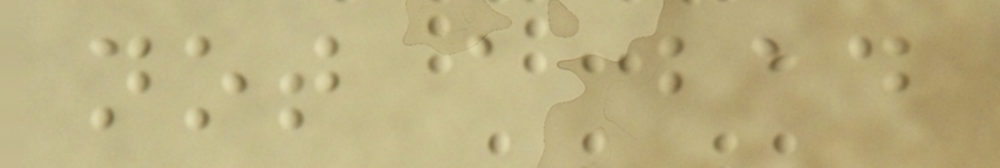not a bad
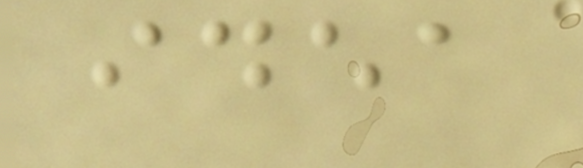idea
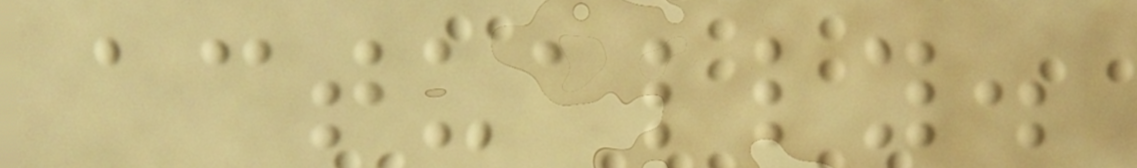actually.
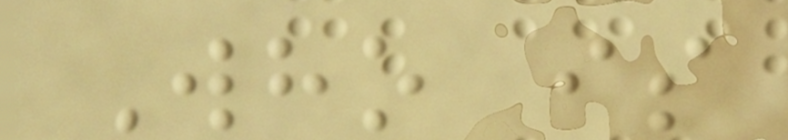Who is
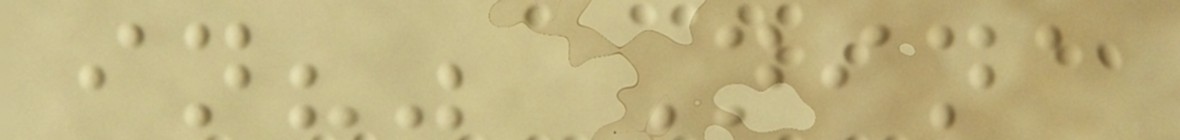in?" Nina
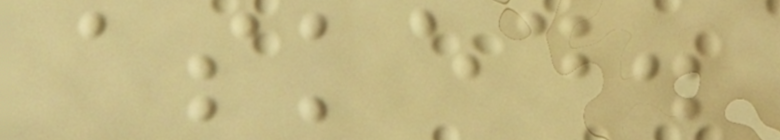asked.
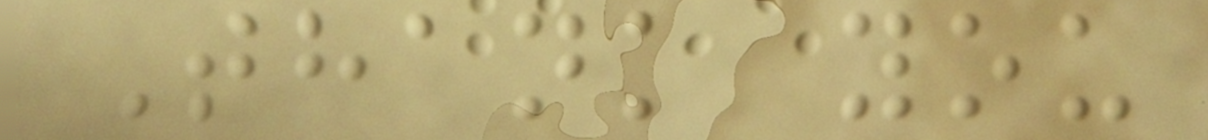Thank you
